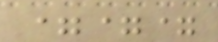===
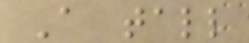A tall
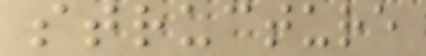structure
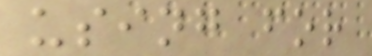using for
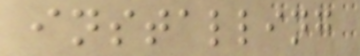installing
